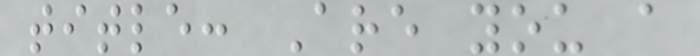title: Are you a
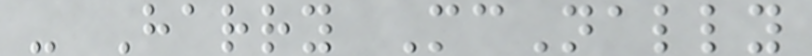- Harry McNally
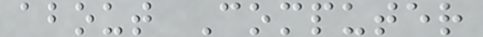about Computer
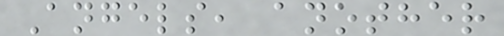Angels, another
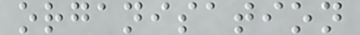organisation
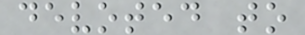devoted to
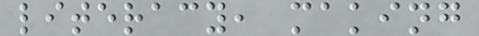literacy, making
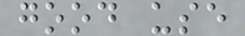good use
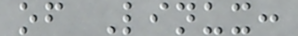of Linux:
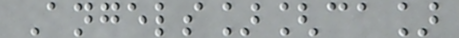Angels][ca]
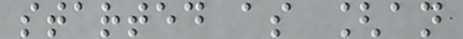started as [an
